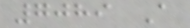7089 A
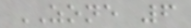ZONE 6
